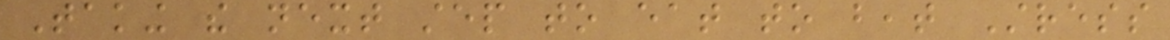Taking the next step to eat to beat Stress
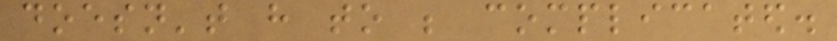doesn't have to be complicated.
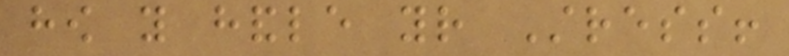how you handle your Stress!
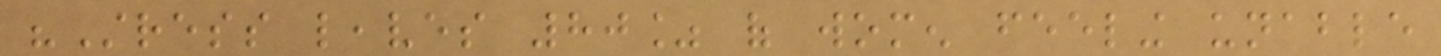"Stress leaves 80% of women feeling unable
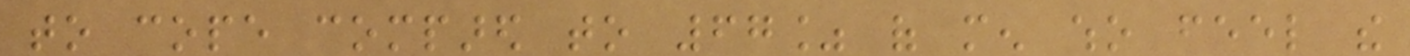to cope compared to 67% of men who feel the
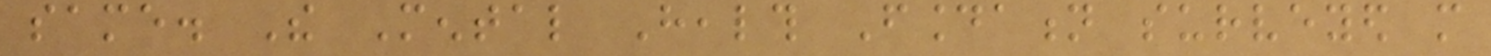same. The Mental Health Foundation surveyed more
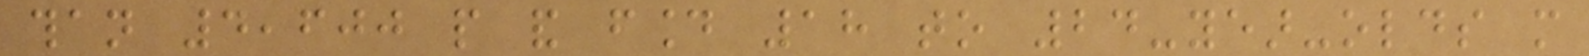than 4,600 people and found 18 to 24-year-olds more
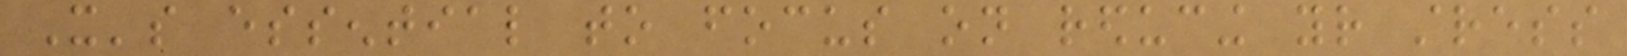It's essential to focus on reducing your stress
